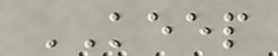KEEP
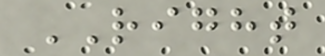RIGHT
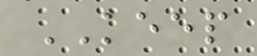KEEP
